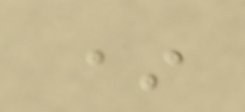*
